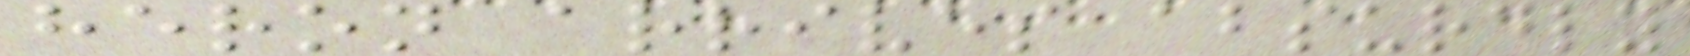heron arrives absurdly
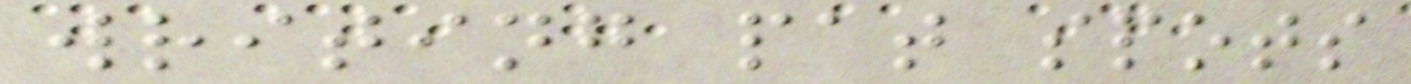writing pat spots
